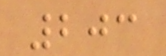203
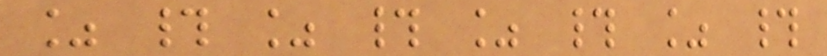% # % # % # % #
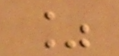%
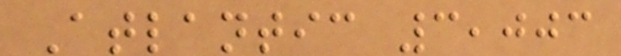Atlantic 3,003
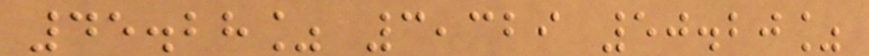45.28% 3,329 50.20%
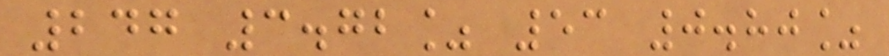247 3.72% 53 0.80%
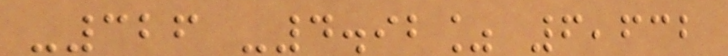-326 -4.92% 6,632
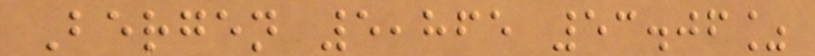Bergen 5,865 53.06%
